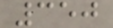350
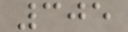305
